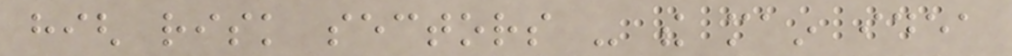high risk sectors - the main idea
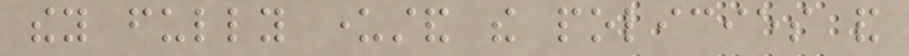they fully understand the policies and
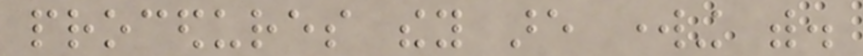procedures they are working with.
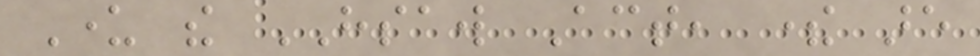Under the HSAW Act, there are
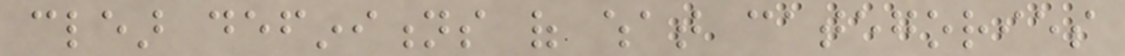clear definitions of what categories
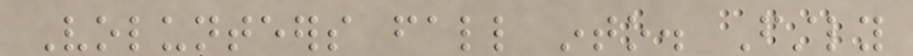Volunteers fall into. Firstly
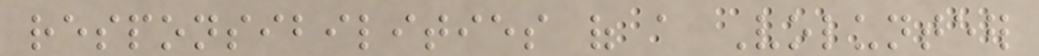responsibilities of a Volunteer
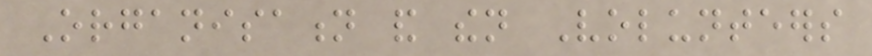Organisation and then Volunteers
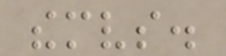themselves.
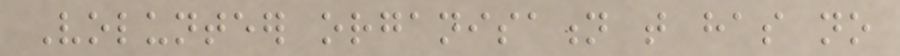Volunteer organisation that has no
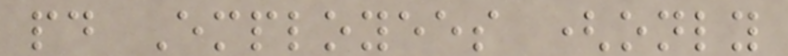paid Employees (only
